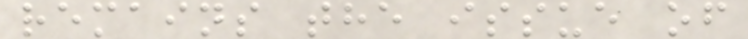remains the issue of
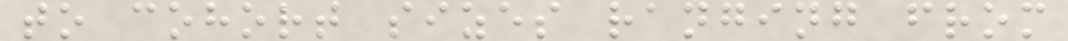to cohort sizes ranging from
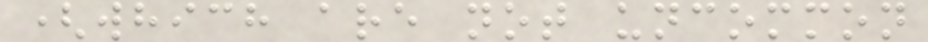(which are not uncommon
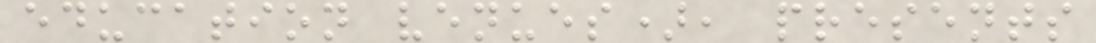education venues), presents
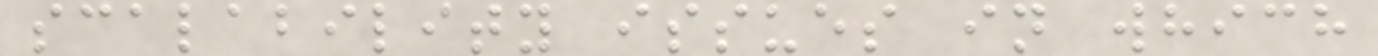scalability issues in which
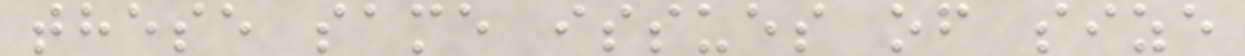these same issues of size
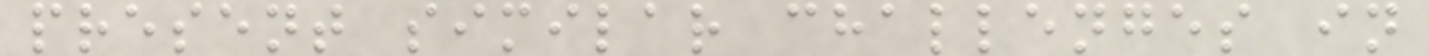present similar challenges in
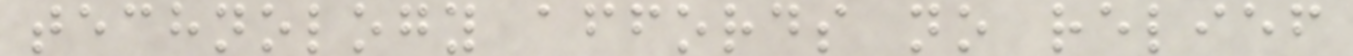technology affords no relief
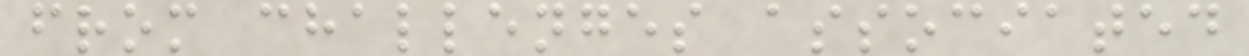from challenges associated
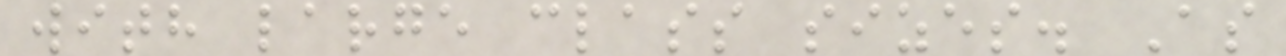with large class sizes. As
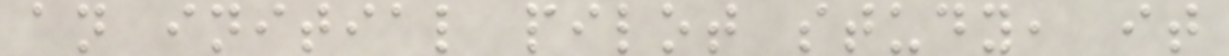an initial pilot study, it
